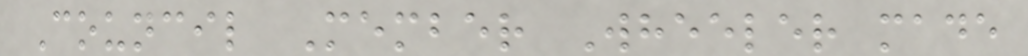Council Member Wheeler made
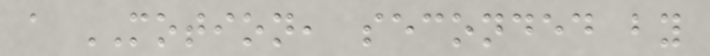a MOTION, seconded by
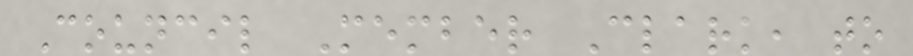Council Member Clark, to
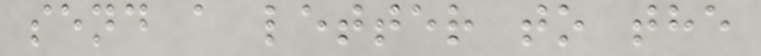send a letter to the
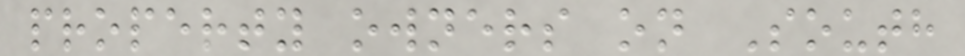property owners on South
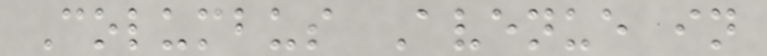Columbus Avenue in
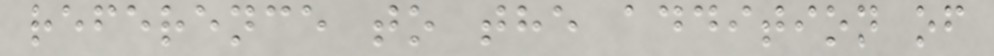reference to the addition of
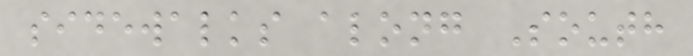sidewalks along South
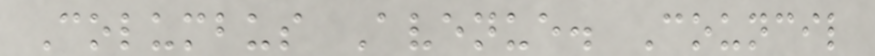Columbus Avenue. Council
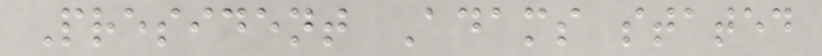President Adams stated
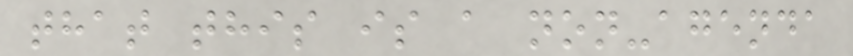that this is a non-agenda
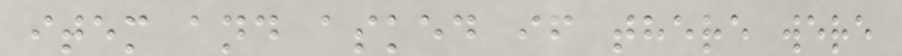item and asked if there were
